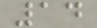14
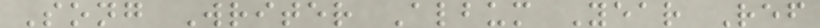Song Writer Album Year Ref
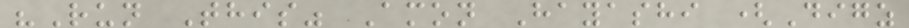"Run This" Amon Hayashi (Digz
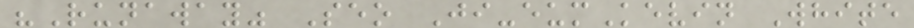"Runaway" Seo Ji-eumKevin White
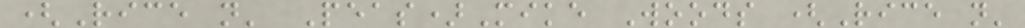(Rice n' Peas)Mike Woods (Rice n'
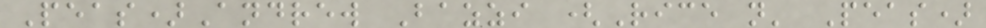Peas)Andrew Bazzi (Rice n' Peas)
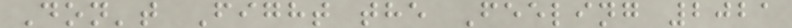Don't Fight the Feeling 2021
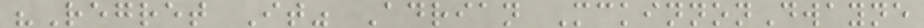"Regret It" Adrian MckinnonDwayne
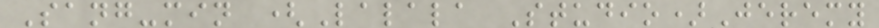Sang-min (Lalala Studio)Jeremy
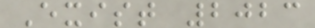Exist 2023
